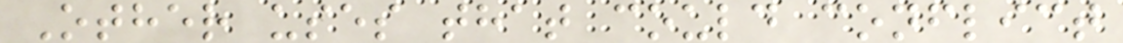Other uses that could conflict
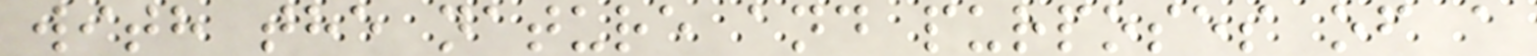with the nature and purposes of a
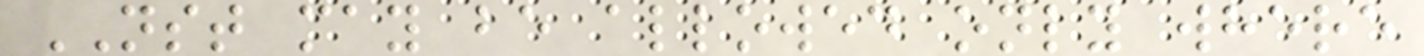NST may be allowed only where
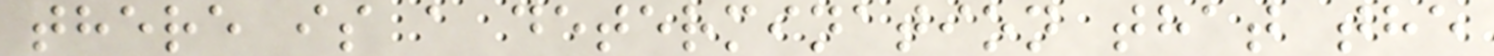there is a determination that the
